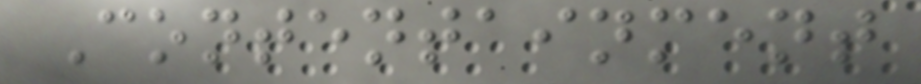Contentainment
